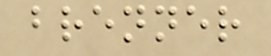brenner
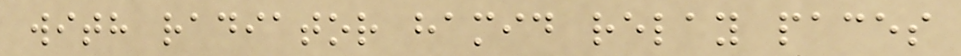with radiator hamid relay paces
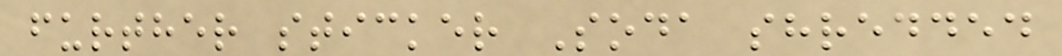further sticker Soda shredded
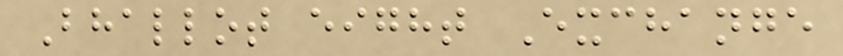Bhallot eight Exchange
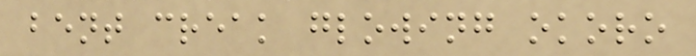bent creak glowing okoro
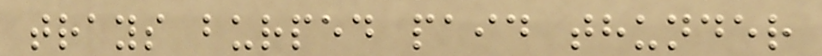trays burped paid thunder
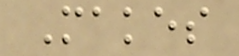Makes
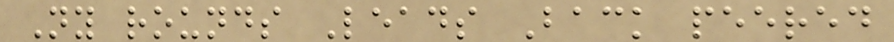Ny rounds Leads Back peered
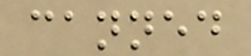canned
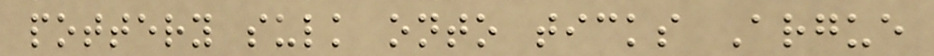pottery sulk onto ticks Argue
